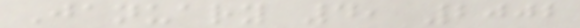January 4, 2002
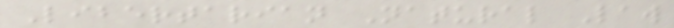Libertarian Natural Law
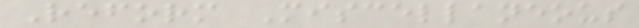Reform Miscellaneous
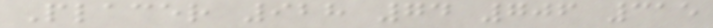Placer 928 74 706 315
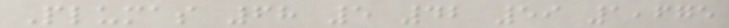Plumas 68 5 42 59 1,675
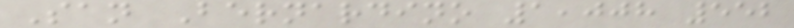San Bernardino 1,008 552
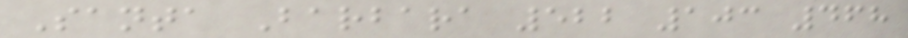Santa Barbara 522 103 468
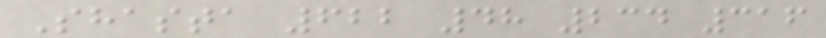Shasta 622 48 234 316
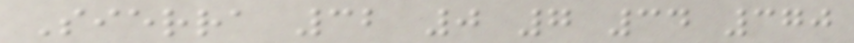Sierra 32 0 7 34 370
